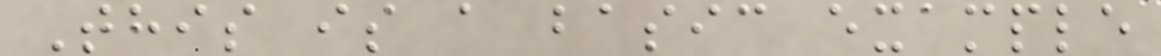This is a basic example
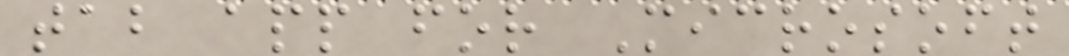tab app for Microsoft
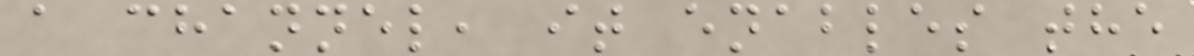a channel, it enables the
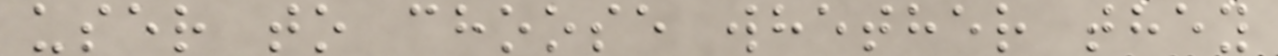user to choose whether they
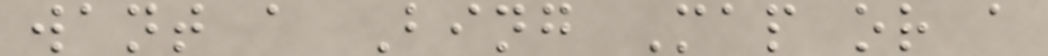want a Bing Map or a
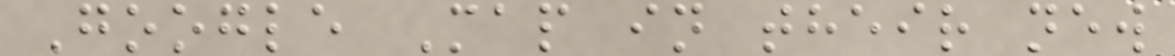Google Map in their new
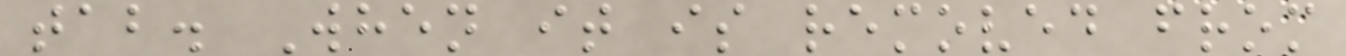tab. When it is removed from
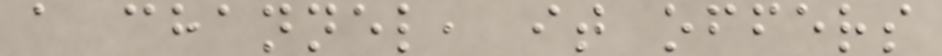a channel, it offers
